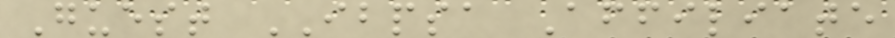Guest IBPSA Affiliate
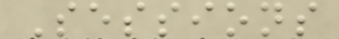Sessions
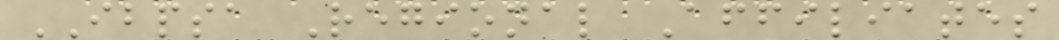IBPSA Regional Affiliates
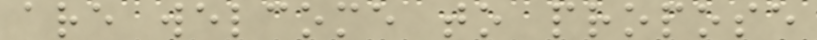are welcome to propose
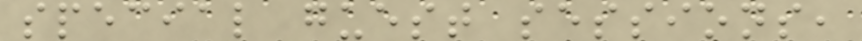special guest sessions,
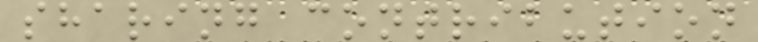sharing contribution
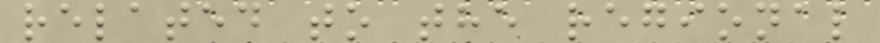related to the regional
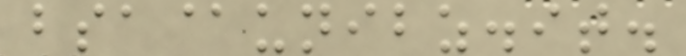bsa@unibz.it.
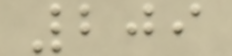209
